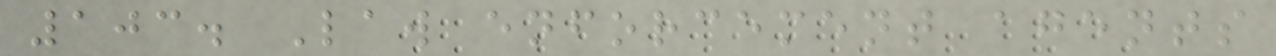103. Law enforcement agents
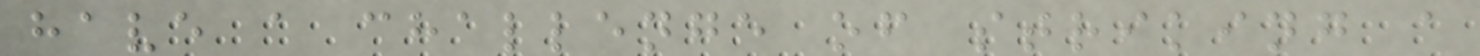have a challenge of striking a
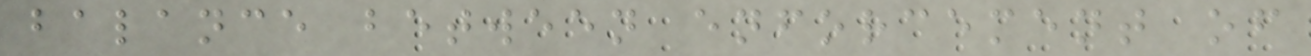balance between enforcement of
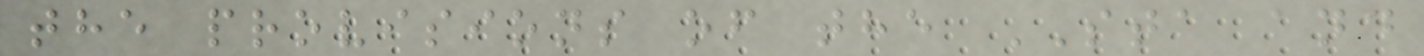the provisions of the STA and
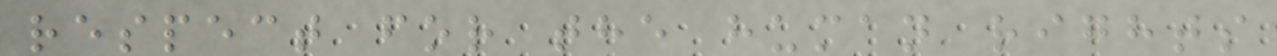respect for the human rights
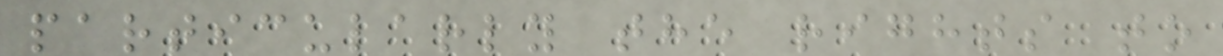particularly the rights to
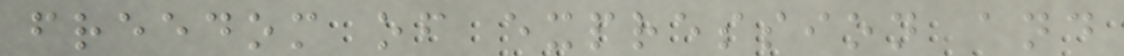freedom of expression and
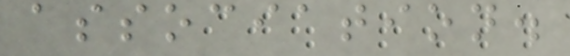association.
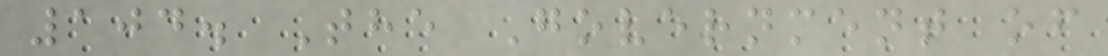104. The Government of
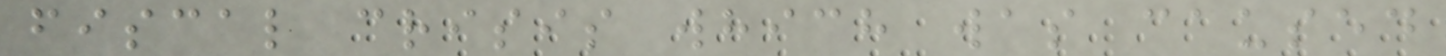fiscal crisis which was caused
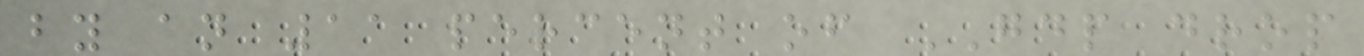by an 11 percent of GDP drop
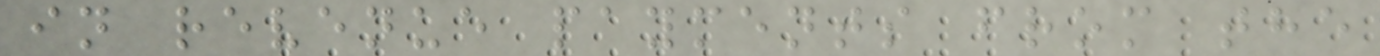in revenue payments from the
